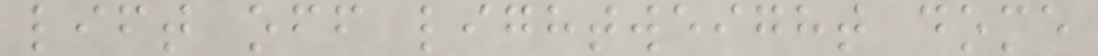lift off lightweight dome
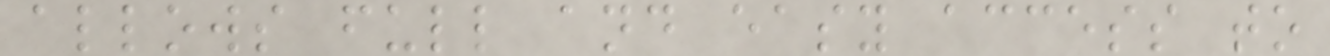allows full and easy access to
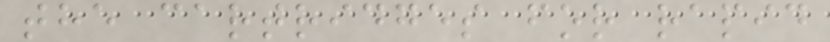the cartridges for rapid
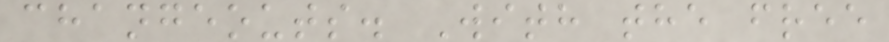changeouts. With the free
